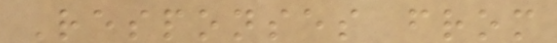Responses from
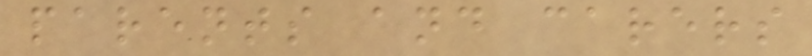parents and carers
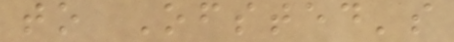to Ofsted's
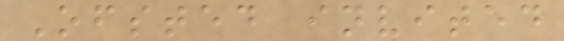Ofsted invited
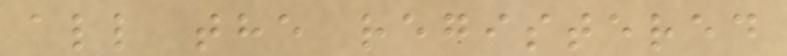all the registered
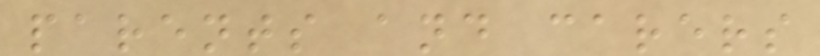parents and carers
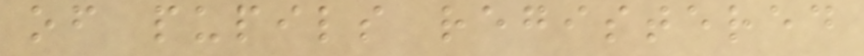of pupils registered
